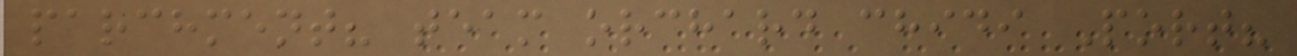parchment? team orchard chidi Port?
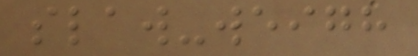slaw-weigh
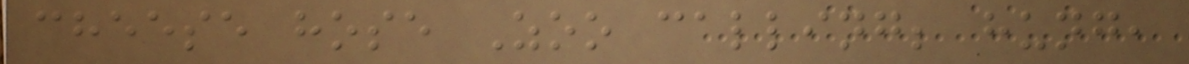cheese hose Zoo calling; hung,
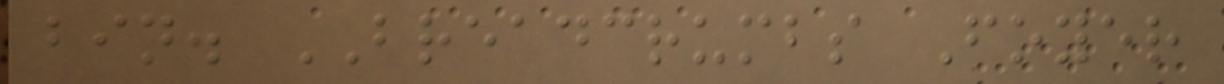bin. BREADCRUMBS Foyer
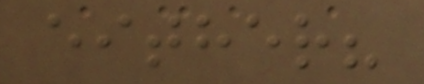either?
